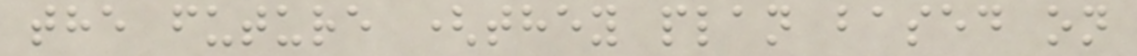the future (they plan based on
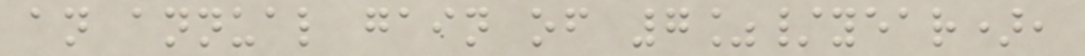an annual gain of 7%/year),
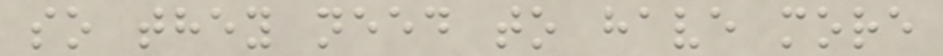so they need to have more
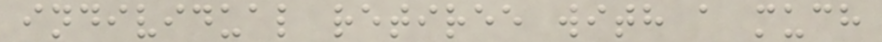individual retiree with a much
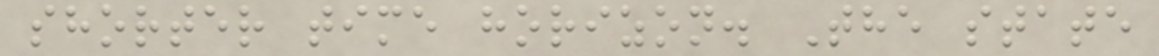shorter time horizon. The state
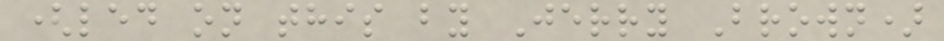(led on this by Jerry Brown)
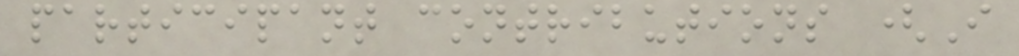participant contributions (I
